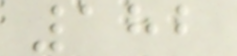182
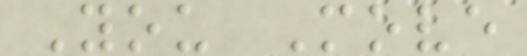You Move
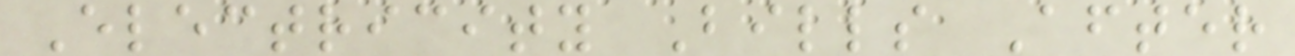Electricity Bills After
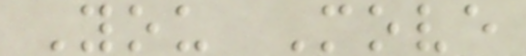You Move
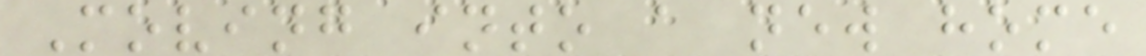Moving into a new home
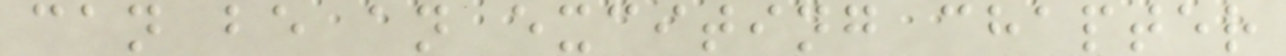can be an exciting chapter
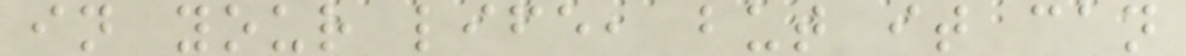in your life, but it can
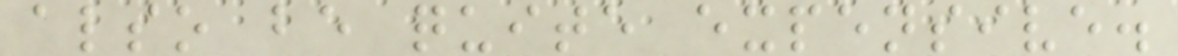also be quite expensive.
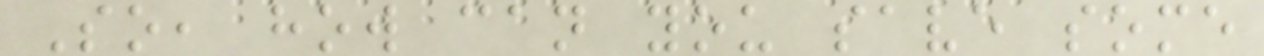So, how can you save some
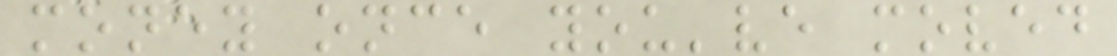money once you've moved
